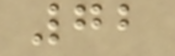72
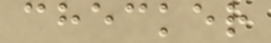checker
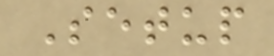Setup
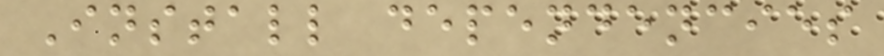Install dependencies
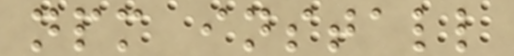npm install
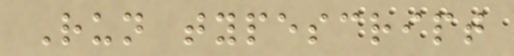Run typescript
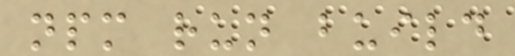npm run build
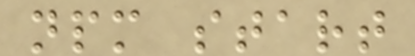npm start
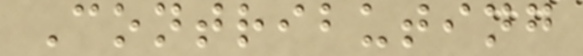Contributing
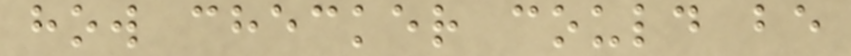how checker could be
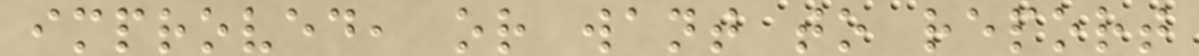improved, or want to report
